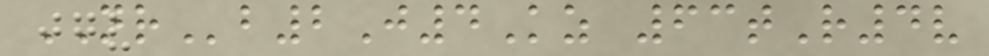NRb2J4Kz 63tR4v
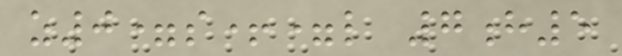z0=s+=l 7h5
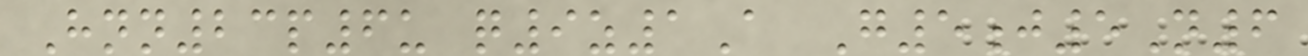Hnn23p6u q9z1A G5j5N6
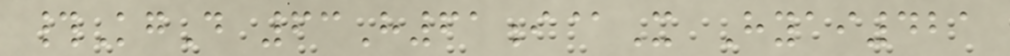#KgD 63H61i@X Hyai421
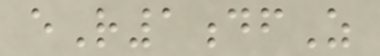eR1dfZ
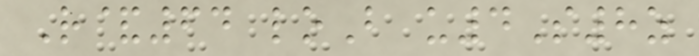R&64 loB u4S8z
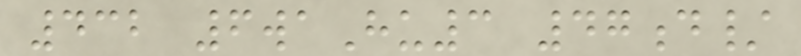432 6waHu3 47d/
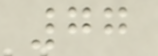77
